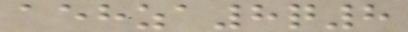aehza8q8
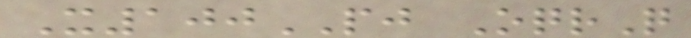X100PJ OqrQ
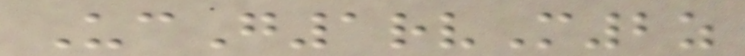UcG1rvM2z
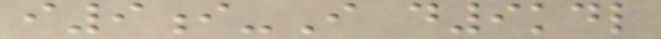i9i-I d9kdl
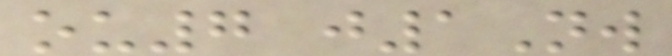ou7 j1Nw
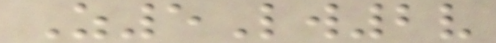Z5Lw2v
